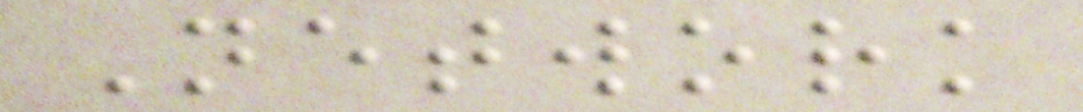Network
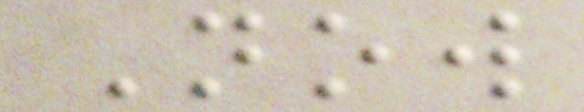Now
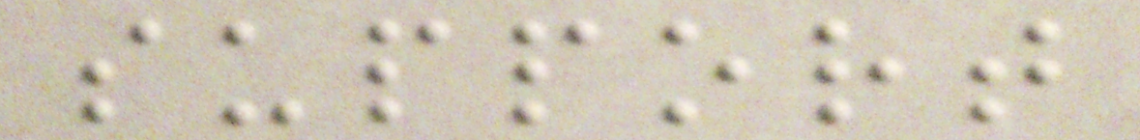support
